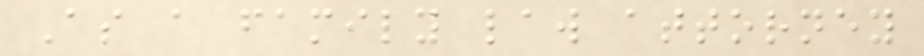As a family law attorney
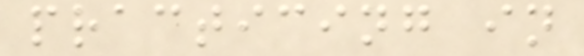practicing in
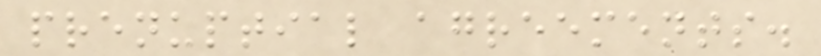prenuptial agreements.
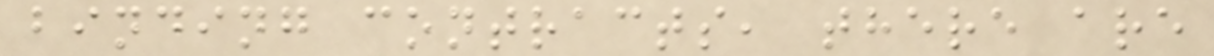binding contracts, there are
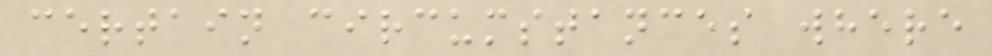certain circumstances where
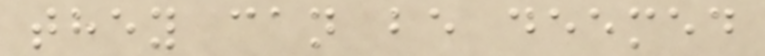they can be deemed
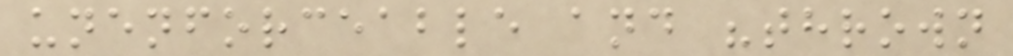unenforceable and "thrown
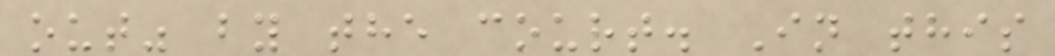out" by the court. In this
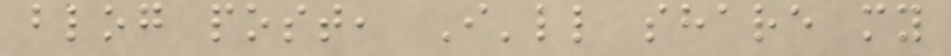blog post, I'll share my
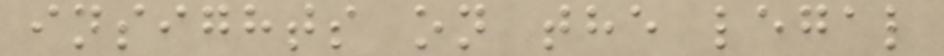insights on the legal
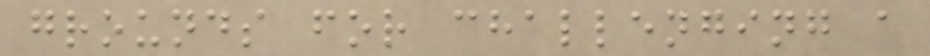grounds for challenging a
